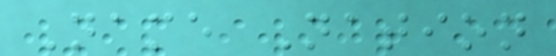Name Nation
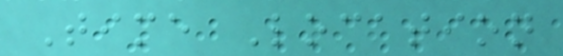Time Location
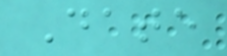Date
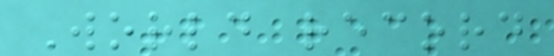World record
